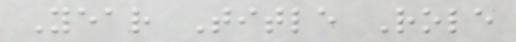Year Title Role
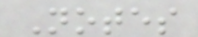Notes
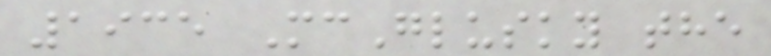1935 McGlusky the
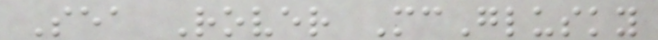Sea Rover McGlusky
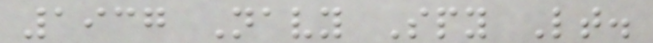1937 Navy Spy Lt.
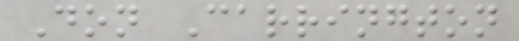Don Carrington
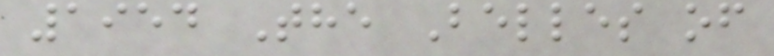1954 The Belles of
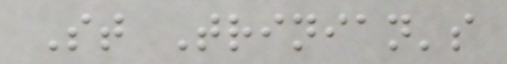St Trinian's
